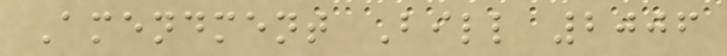Amendment Bill 2006
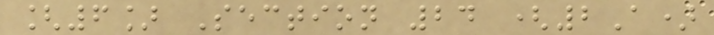[6] Section 24 (2A)
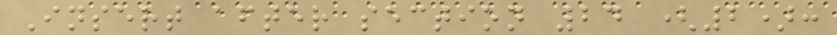Insert after section 24 (2):
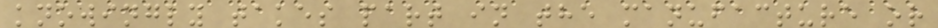knowingly takes part in the manufacture or
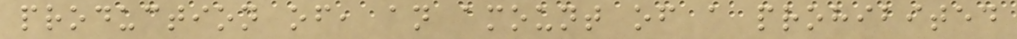production of, an amount of a prohibited
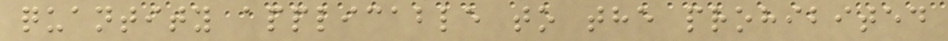quantity applicable to the prohibited
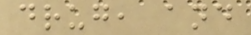drug, and
